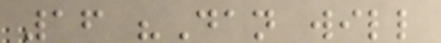16 "Dan will
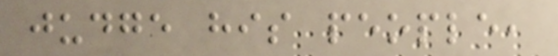judge his people,
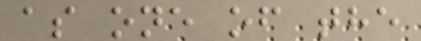as one of the
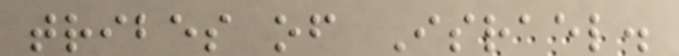tribes of Israel.
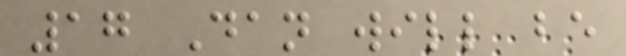17 Dan will be
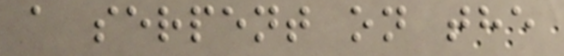a serpent on the
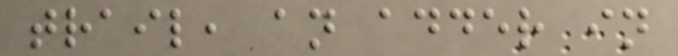trail, an adder in
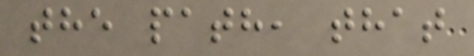the path, that
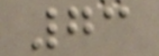73
